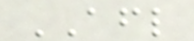AFL
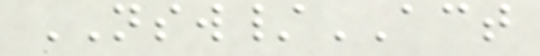NSW/ACT
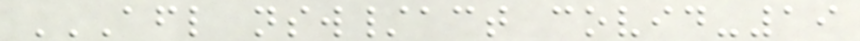AFL NSW/ACT COVID-19
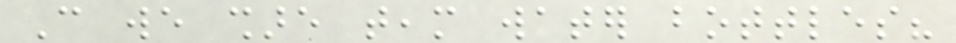Can we share team water bottles?
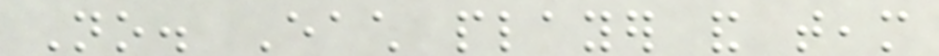No. Each player and team
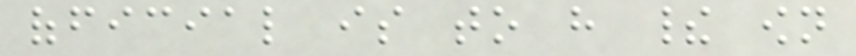official is to have their own
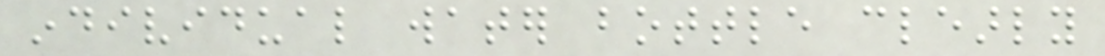individual water bottle clearly
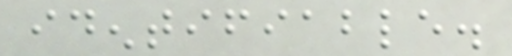identifiable.
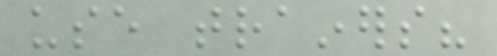use trainers?
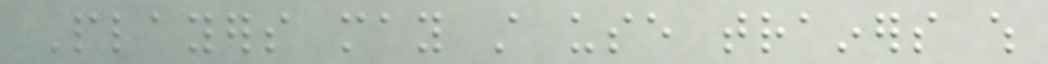Players may still use trainers which
